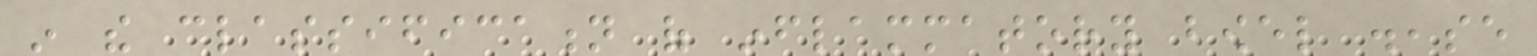in the classification of inflammatory bowel disease
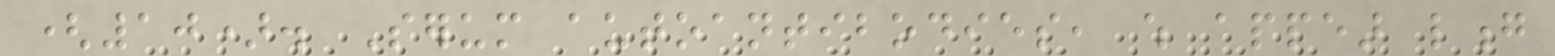(10). Serum autoantibodies, which appear long
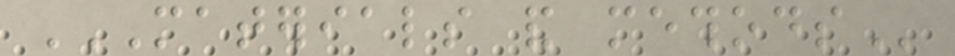MATERIALS AND METHODS
